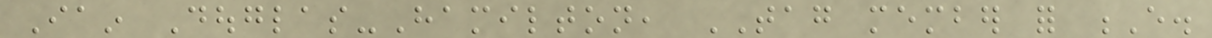Iain Douglas-Hamilton, TAG member for E.
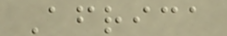Africa
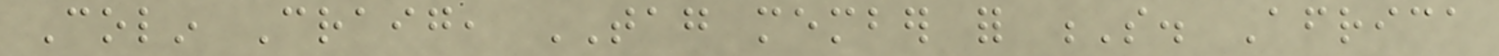Colin Craig, TAG member for S. Africa
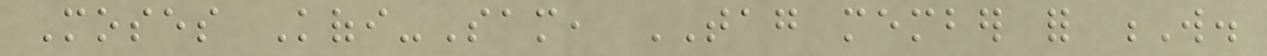Moses Kofi-Sam, TAG member for W.
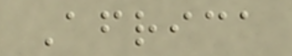Africa
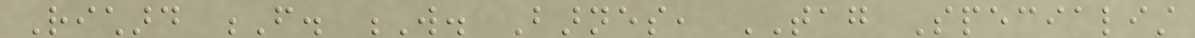Richard F. W. Barnes, TAG Specialist
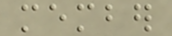member
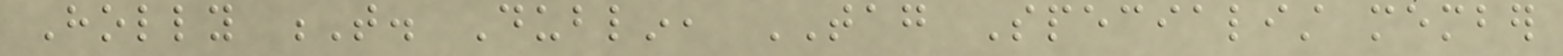Holly T. Dublin, TAG Specialist member
